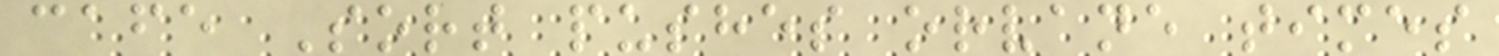cafe Sort pushes orvane times
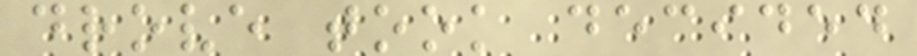drove took decided
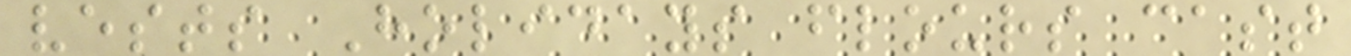vests Holidays flours cast
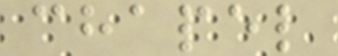chapel
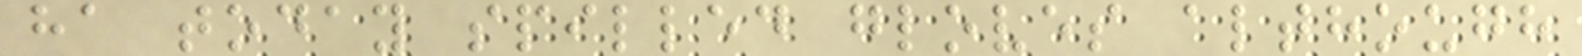ha today spilled gloves although
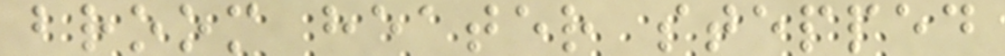broom heater stepped
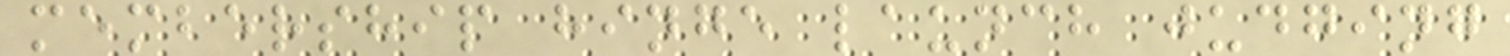membership hinge launch judging
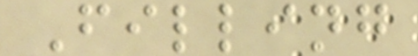Filling
